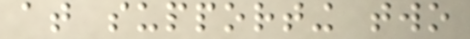at supporting two
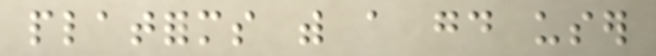platforms with a good user
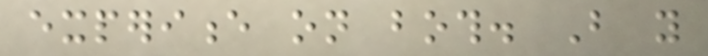experience on both. But you
